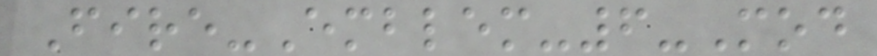Fire-Emblem-6-Mod
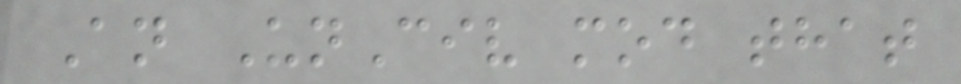An UnCiv mod that
